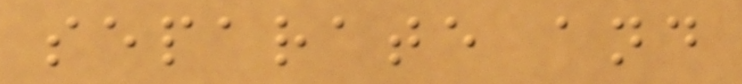separate and
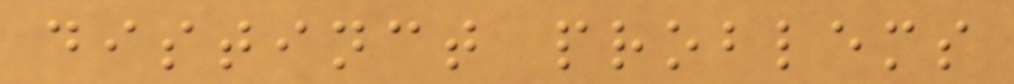distinct problems
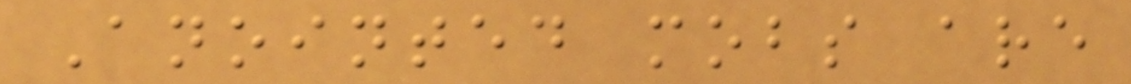Anointed mobs are
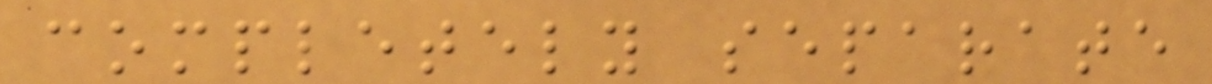completely separate
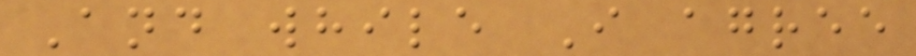And while I agree
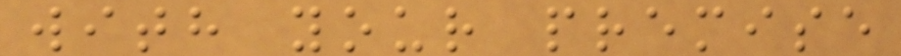with your premise
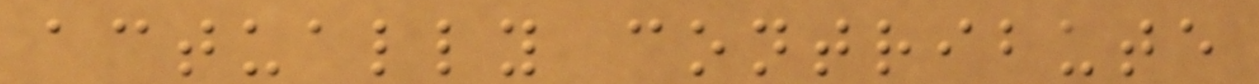actually contribute
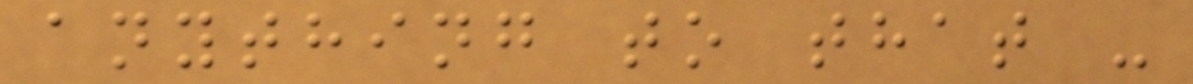anything to that -
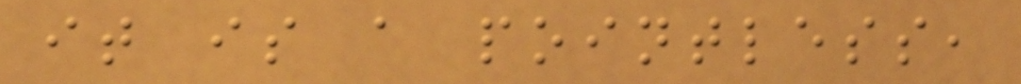it is a pointless,
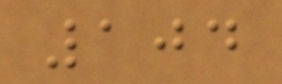104
